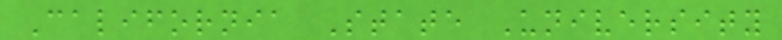California State University
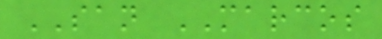SAN MARCOS
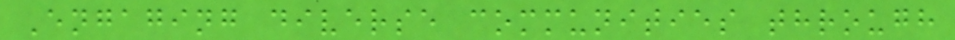Engaging diverse communities through
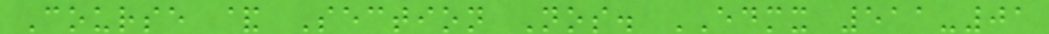Course & Section Nos. EDMX 511-01
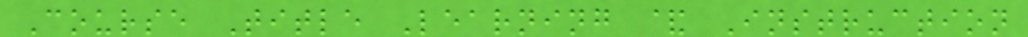Course Title Learning & Instruction
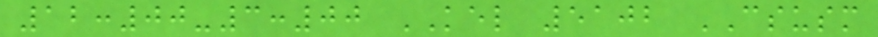12:00-3:00 KEL 5102 CSUSM
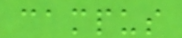campus
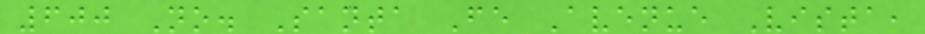600 No. Santa Fe Avenue Vista,
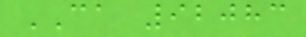CA 92083
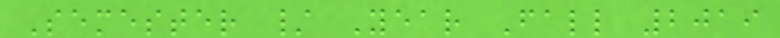Semester / Year Fall 2019
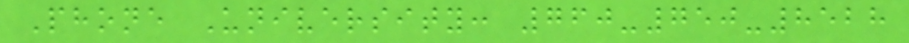Phone University: 760-750-8528
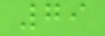79
